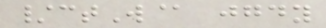/ctW@ jgdy
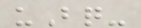uBq-
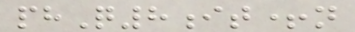phQ8it+n
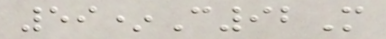59*C92M
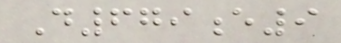D679e9
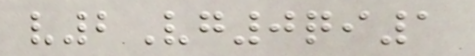v2Vg0qi1
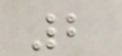2
